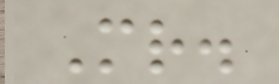Mr.
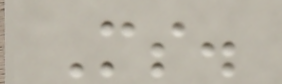Ms.
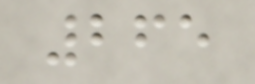265
